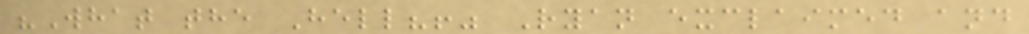"What the Hell?!" Ryan exclaimed and
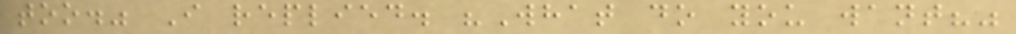too." I replied. "What do you want?"
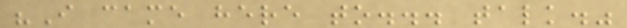"I came here to... talk."
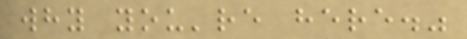why you're here."
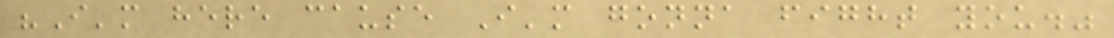"I'm here cause I'm gonna fight you."
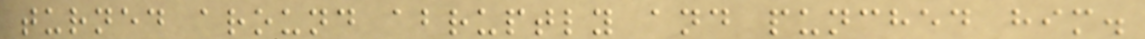turned around abruptly and punched him.
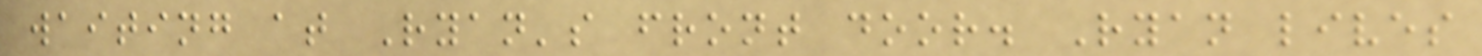waiting at Ryan's front door. Ryan lives
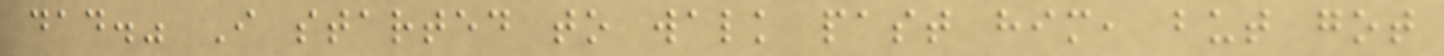dad." I started to walk past him, but got
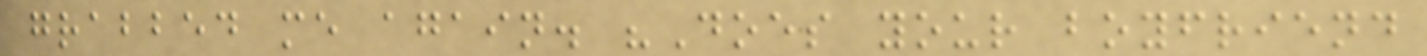grabbed me again. "Does your boyfriend
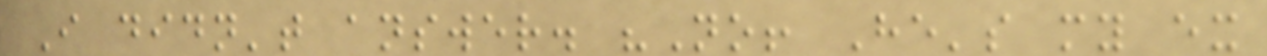I didn't answer. "No! He's my ex
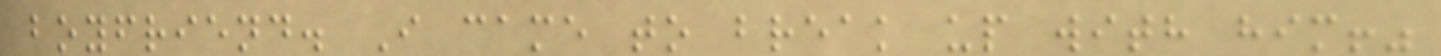boyfriend. I came to break up with him!"
